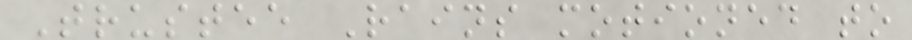Trustee Rains motioned to
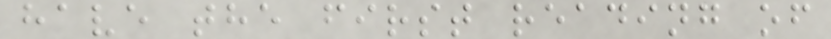have the first reading of
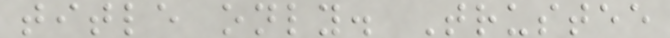title only. Trustee
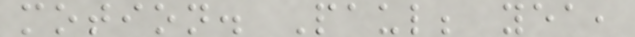motion. Paul; yea,
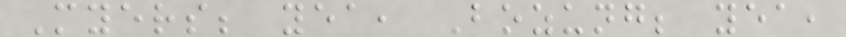Myers; yea, Bozung; yea,
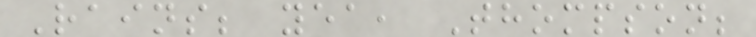Rains; yea, Thompson;
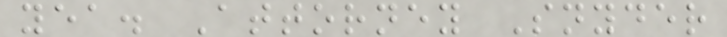yea. Attorney Snyder
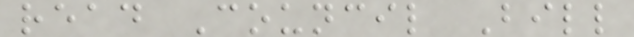read Council Bill
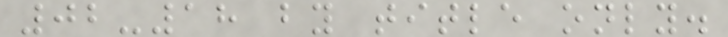02-18 by title only.
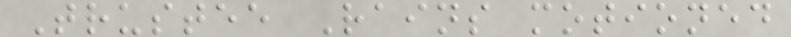Trustee Rains motioned
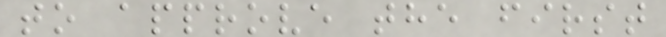to approve the first
